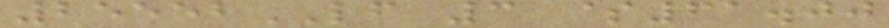25552LF 3 $61.00
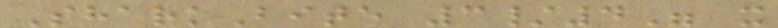SharkBite 3/4" x
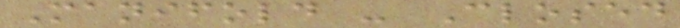Manifold - Closed
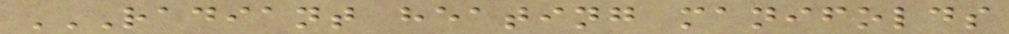RADIANT HEATING MANIFOLDS
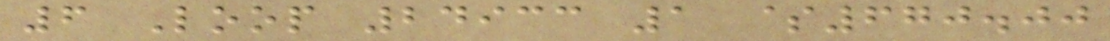6 Loop 24933 1 $670.00
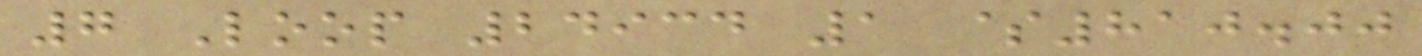7 Loop 24934 1 $810.00
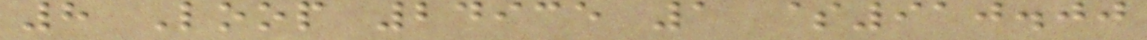8 Loop 24935 1 $910.00
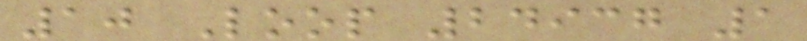10 Loop 24937 1
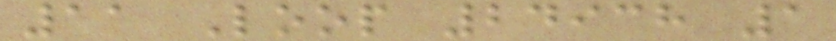11 Loop 24938 1
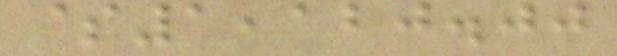$1,120.00
